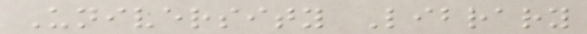University Library
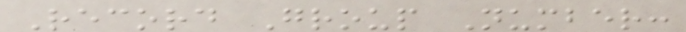Record Group Number:
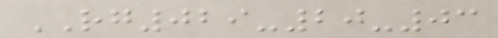RG029-20-03
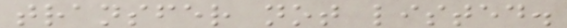transfer not listed.
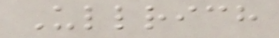Ullrich
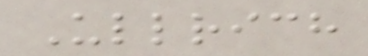Ullrich
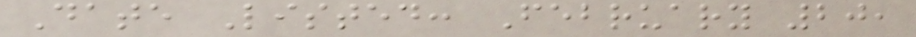Date Listed: February 20,
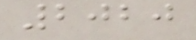2020
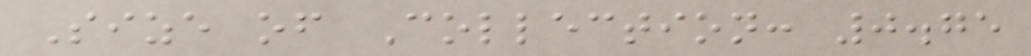Size of Collection: 0.75
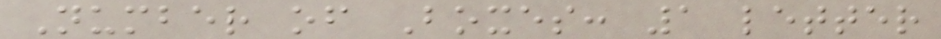Number of Boxes: 1 letter
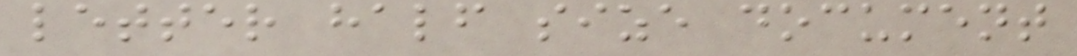letter half size document
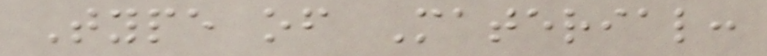Type of Material:
